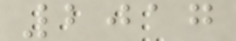2017
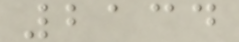2134
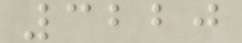3220
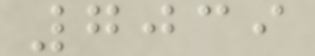7039
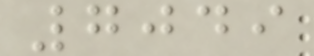7049
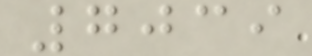7039
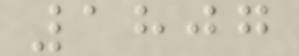1807
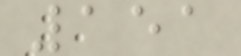151
